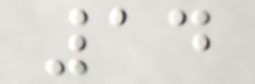14
